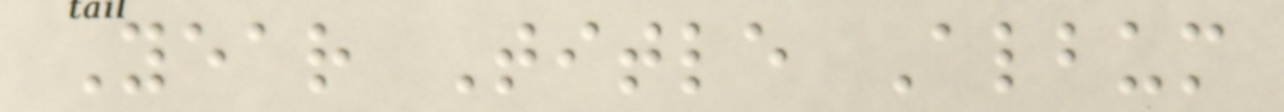Year Title Album
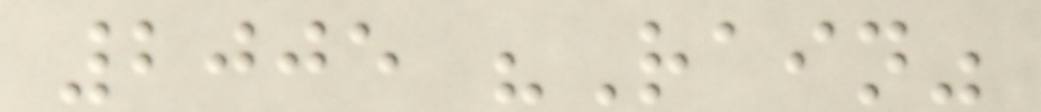2005 "Rain"
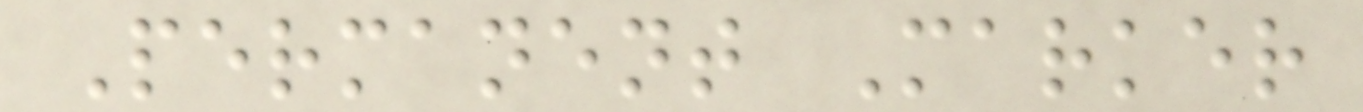Permanent Marker
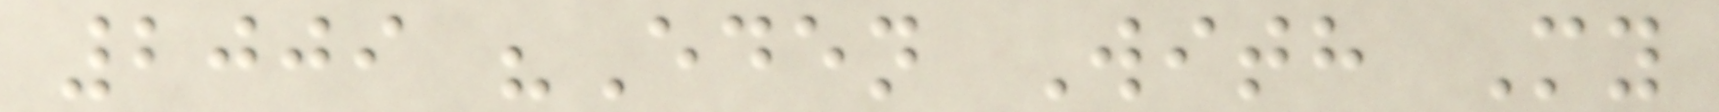2009 "Eden With My
